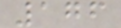176
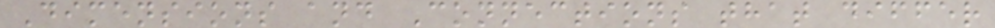Dimensions and Connections that differ
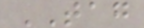TAG
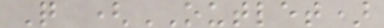Q (OUTLET)
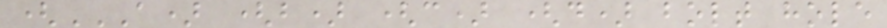(A) (B) (C) (D) BOLT HOLE
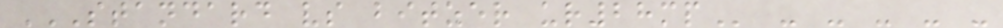STANDARD VS BITZER UR28MP - - - - -
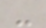-
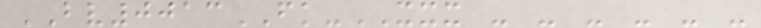BV0013FK-XXX - - - - - -
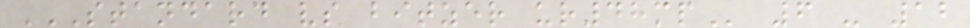STANDARD VS BITZER UR48MP 6 - 12
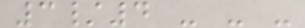3/4 - - -
